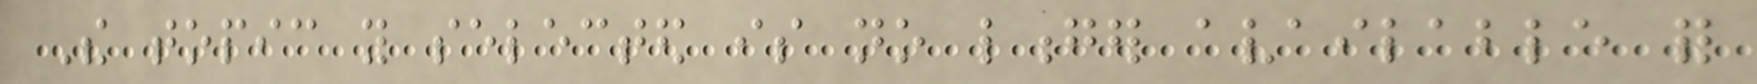The topic you selected is no longer available for
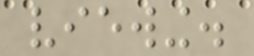viewing.
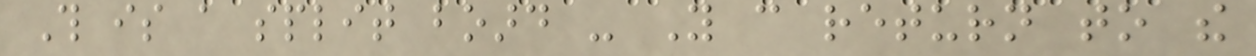This is a split board - You can return to the
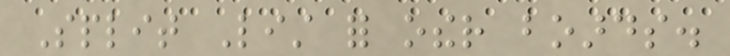Split List for other boards.
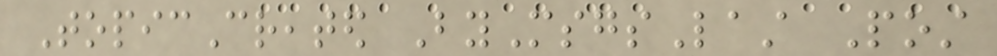TopicCreated ByMsgsLast Post
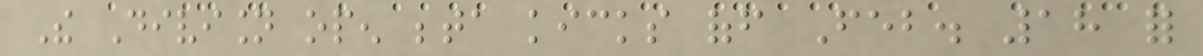The Division open beta kicks off Feb. 18 for
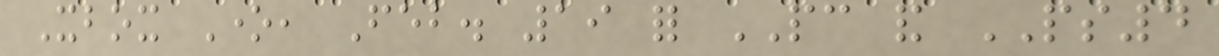Xbox One, Feb. 19 for PC and PS4
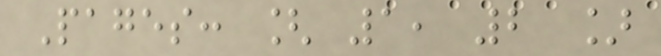Pages: [ 1, 2 ]
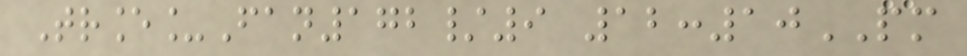Trance_Fan172/9 12:10PM
